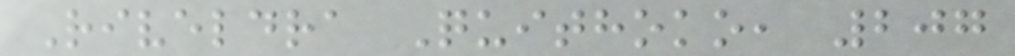Riveldra Quithoko, 207
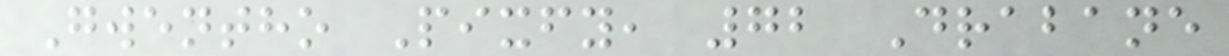Gwentho Pixfy, 72 Drabane
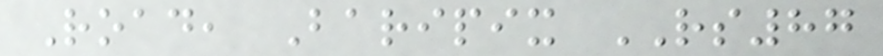Road, Baripix RS87
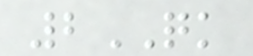2QK
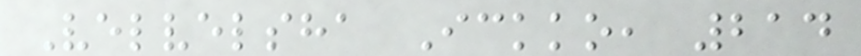Velvelsha Ickko, 214
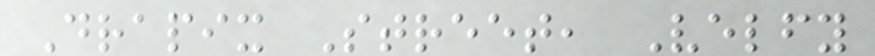Drapix Street, Velfy
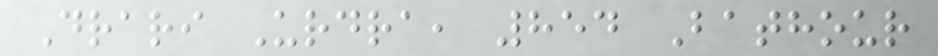Drari Urdra, 854 Bathour
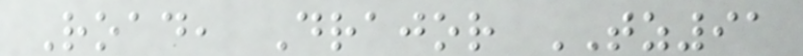Road, Drajor TZ91
